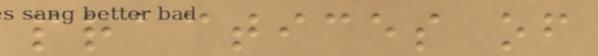practices of
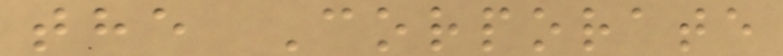the Corporate
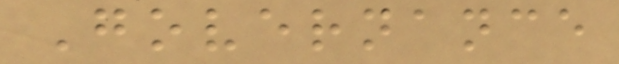Governance
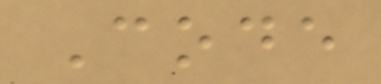Code
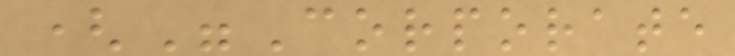("Corporate
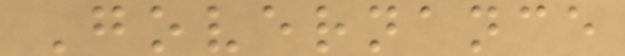Governance
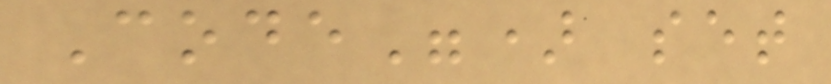Code") set
